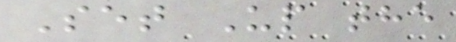Set Up the
